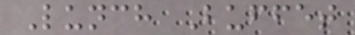Lunch Buffet
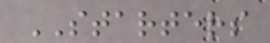STARTERS
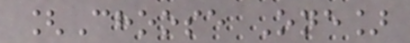[Choose One]
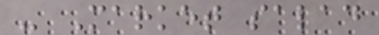- Market salad
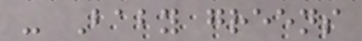- Baby greens
